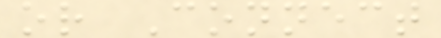or Connect
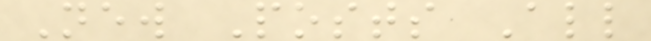New Posts All
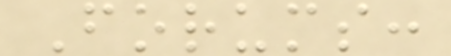Forums:
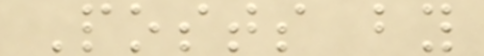Posts by
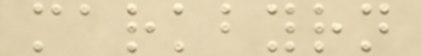markbyrn
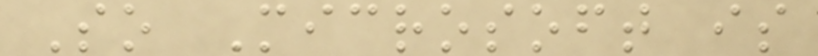So Microsoft is
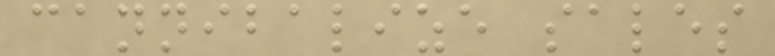cannibalize sales
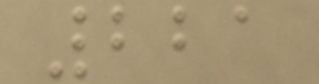221
